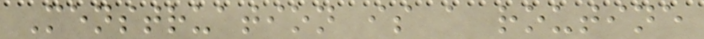Menstruation is a routine
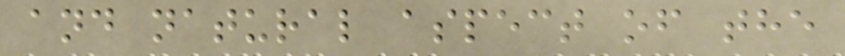and natural aspect of the
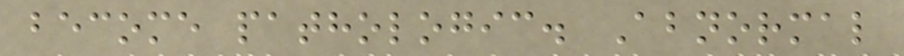become pathologic. Abnormal
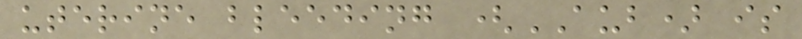uterine bleeding (AUB) is
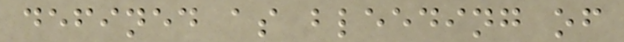defined as bleeding of
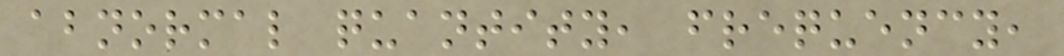abnormal quantity, frequency,
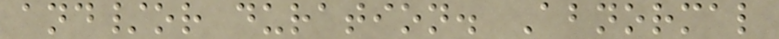and/or duration. Abnormal
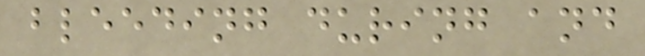bleeding during and
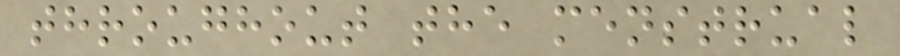throughout the menstrual
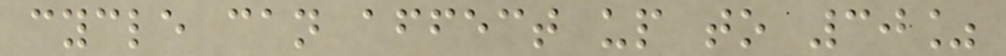cycle can affect up to 30%
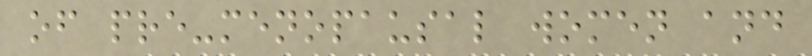of pre-menopausal women and
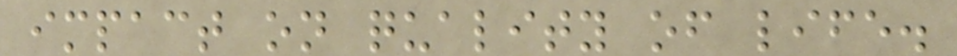impact on quality of life.
